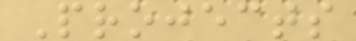Projects
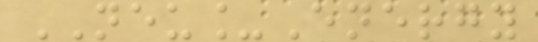NEU_Energy
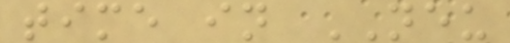time in NEU
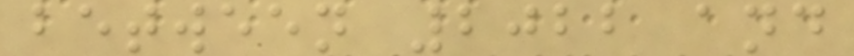between 2022 and
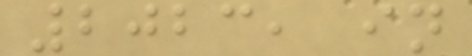2023, in
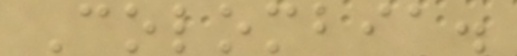Colombia.
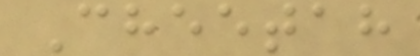Cheetah
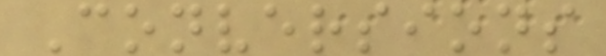Conversions
